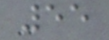55
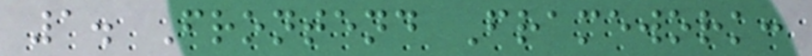1. Frontend Framework:
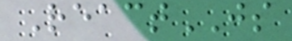ReactJS
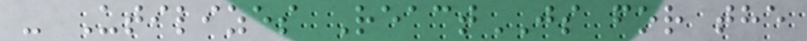- Utilizes ReactJS for the
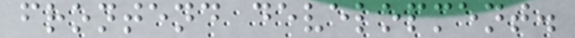frontend development.
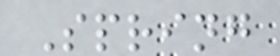Spring
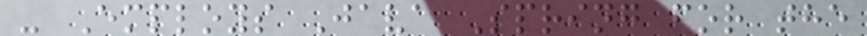- Employs Java Spring for the
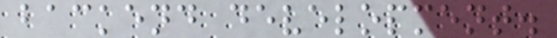backend development.
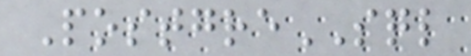PostgreSQL
